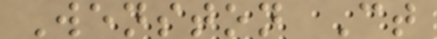Wenston Ct
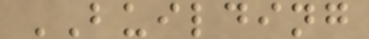BUILDING
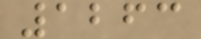1263
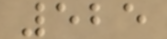525
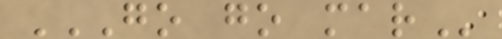GO GO MAR
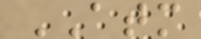ATM
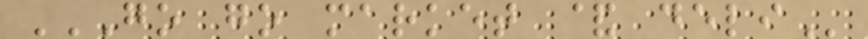GO GO MARKET & DELI
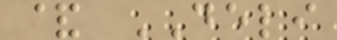& DELI
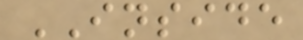INSIDE
